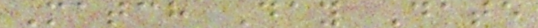Match Day Date
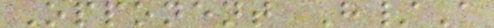Opponent H/A
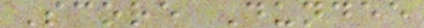Score Dundee
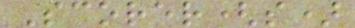Scorer(s)
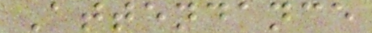Attendance
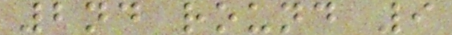2nd round 9
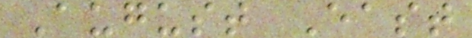August East
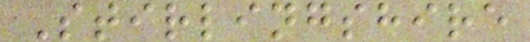Stirlingshire
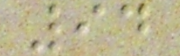94
